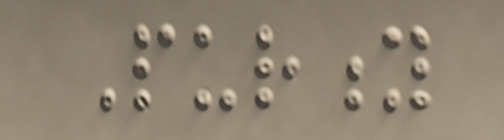Purity
